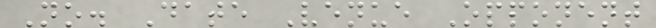No. Date Venue Opponent
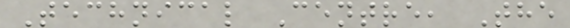Technical Centre, The
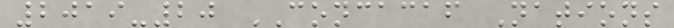2019-20 CONCACAF Nations
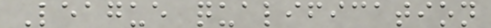League qualification
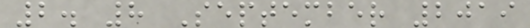2. 8 September 2019
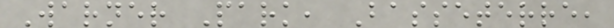Warner Park, Basseterre,
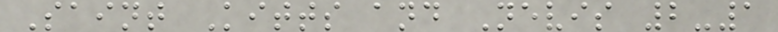Saint Kitts and Nevis 2-1
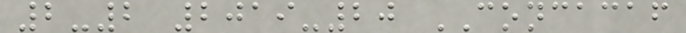2-2 2019-20 CONCACAF
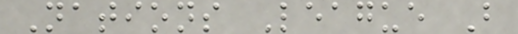Nations League B
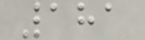181
